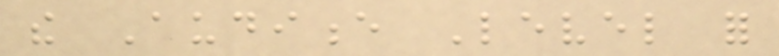the Audience Level for
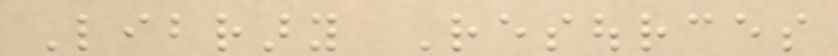Library Resources
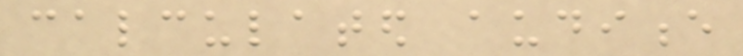calculated audience
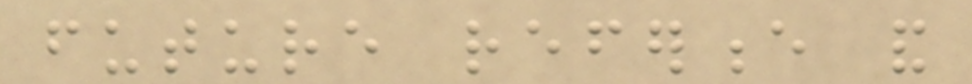future reference and
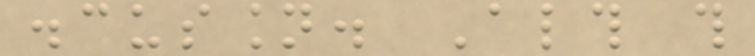discussion. Although this
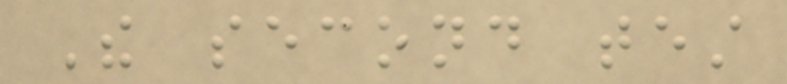The second test
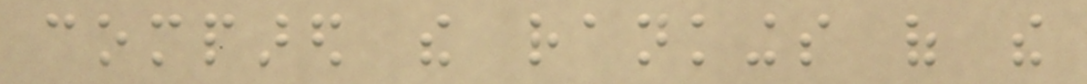compared the rankings of the
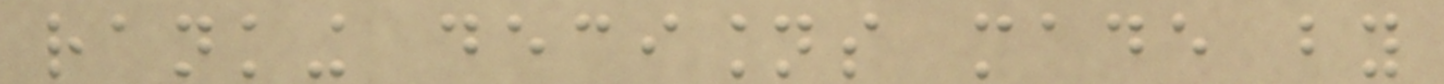ranking decisions made by
